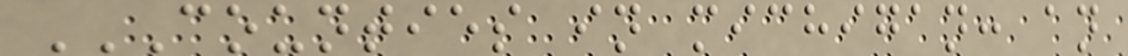COUNTIES IN MICHIGAN: AN
